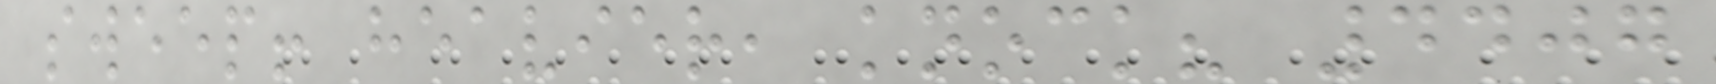sweep! heavier, knock? 4407
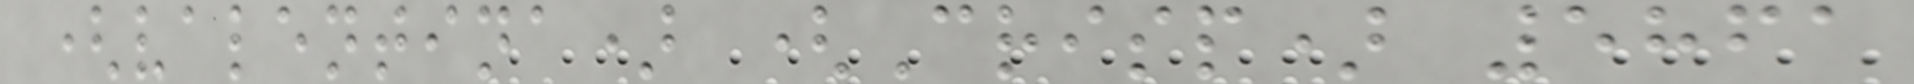(valentina) (Crisp) 5861
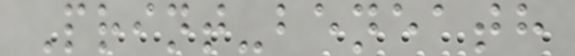Print-beneath
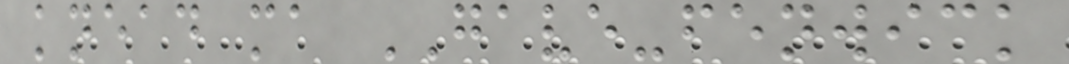knead ma GAVE-fenwick
